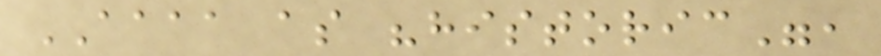AAAA as "historic",
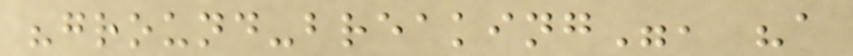"ground-breaking", "a
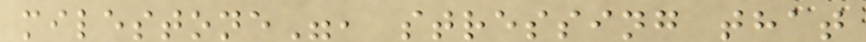milestone", stressing that
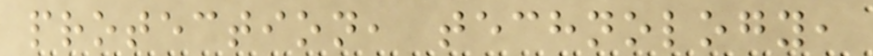protection, technology,
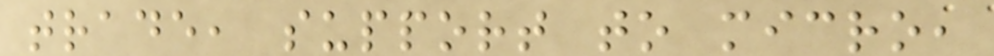trade, support to micro,
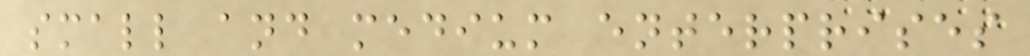small and medium enterprises
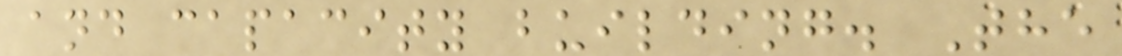and capacity building. The
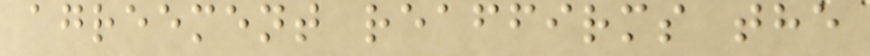agreement reaffirms the
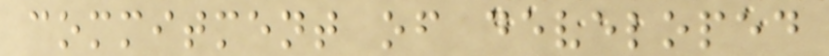commitment of developed
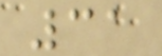31
